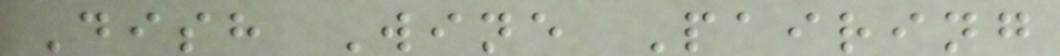Dish Wine Pairing
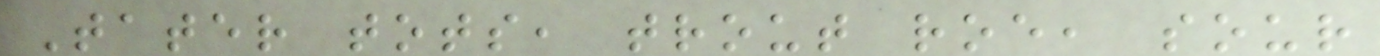Tater tots, trout roe, sour
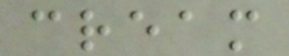cream
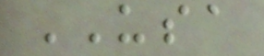USA
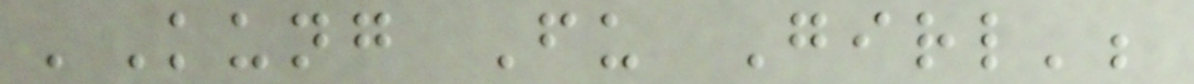'Kung Fu Girl';
